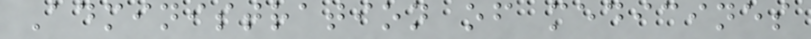Administration of medicines
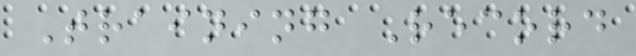Training Record
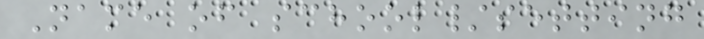Name of school/setting
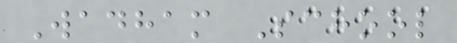Wadham School
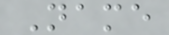Name
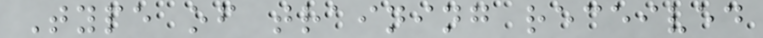Type of training received
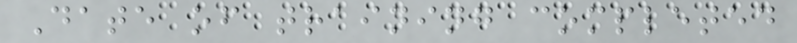Date of training completed
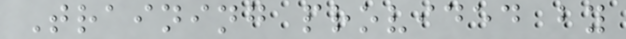Training provided by
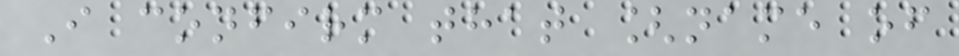I confirm that [name of
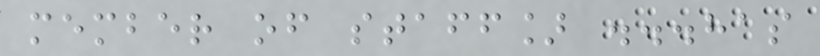member of staff] ...has
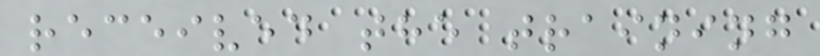received the training
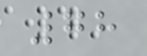78
